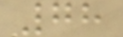78
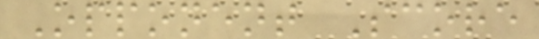Opponent Score
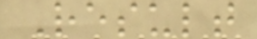Result
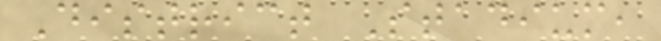District Stadium,
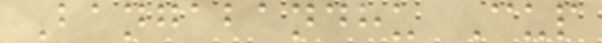Bangabandhu Cup
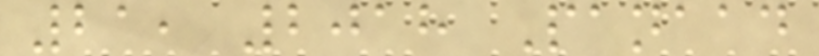21, 2018 Panaad
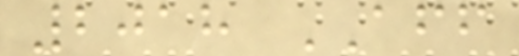2018 AFF
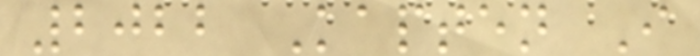2022 Kapten I
